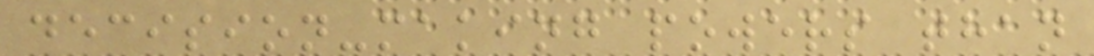decision-making powers than
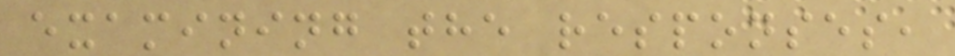examining the responses,
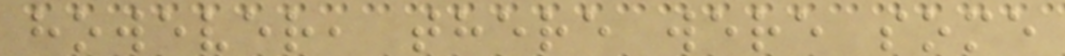however, there were some
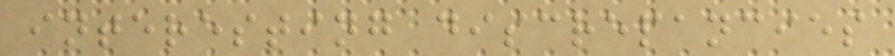interesting discrepancies
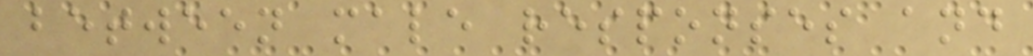between male responses and
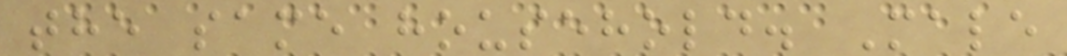the same household. Male
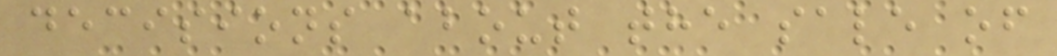decisions about the sale of
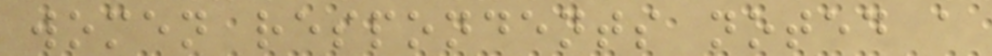women respondents noted a
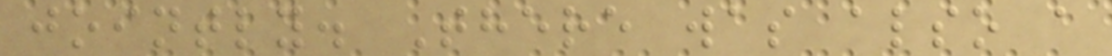jointly. There was also a
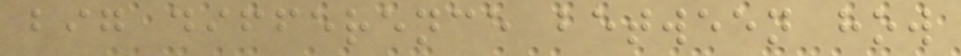big difference between how
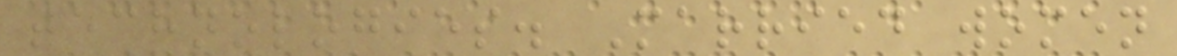technologies. Married women
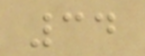34
